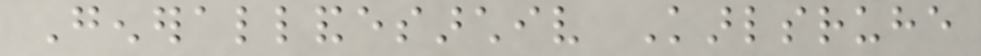Generallandesarchiv Karlsruhe
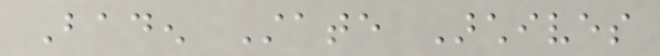Baden State Archives
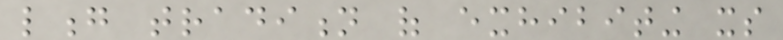long tradition of exhibiting its
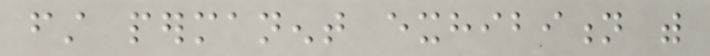first permanent exhibition with
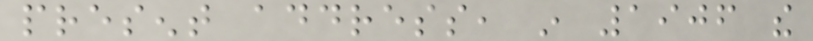present address, in 1906 the
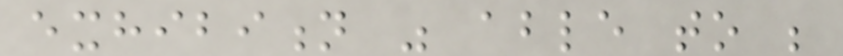exhibition was able to be
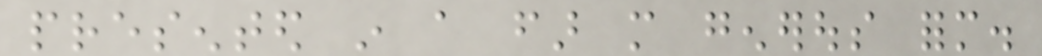presented in a far more generous form.
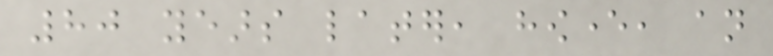80 years later, however, an
